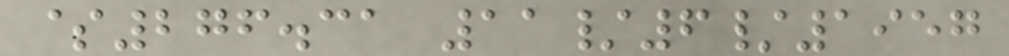$276.31 11/6/1957
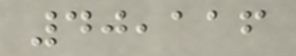40,116
